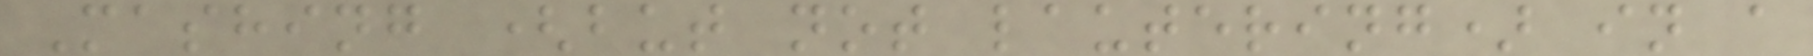Mashing (but not lautering) in a
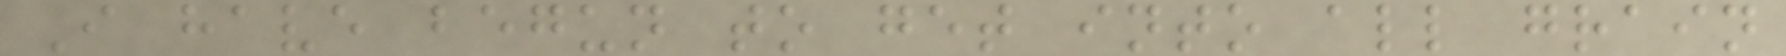I have begun to get into all grain
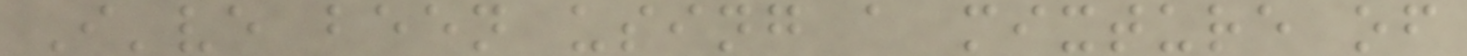I've been using a mixture of
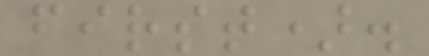first).
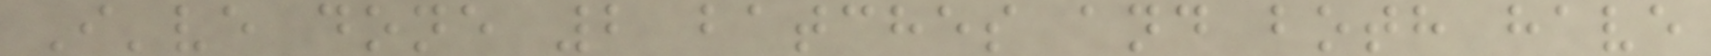I've done 2 batches and both have
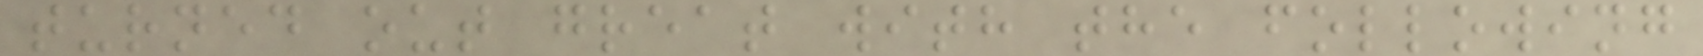turned out great with the following
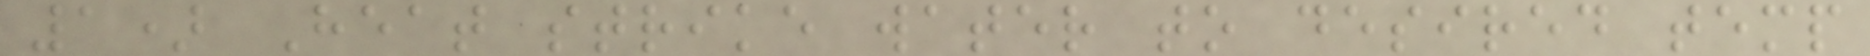1) Heat strike water to desired temp
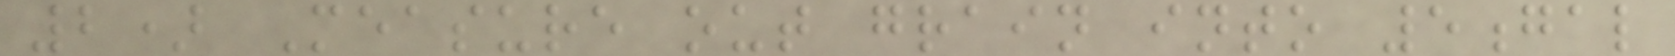2) Measure out grain into 5gal
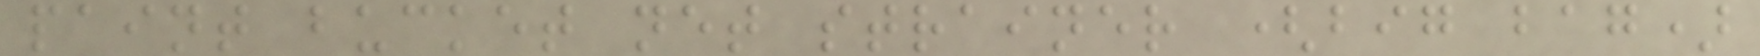paint bucket net strainer (big bag)
